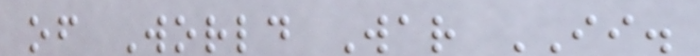of World War II.
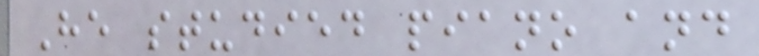He studied piano and
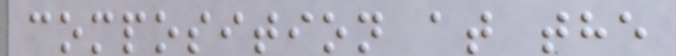composition at the
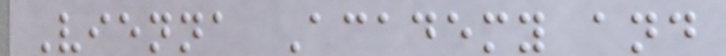Vienna Academy and
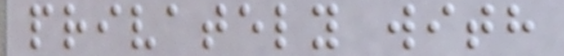privately with
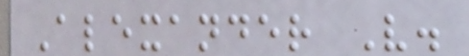Alexander V.
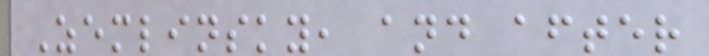Zemlinsky, and after
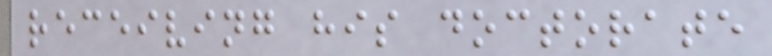receiving his doctorate
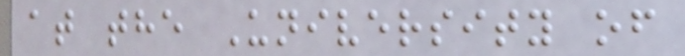at the University of
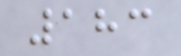183
